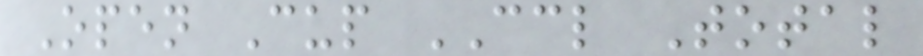Open Cup CCL Total
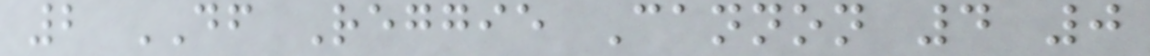2 DF Reggie Cannon 4 0
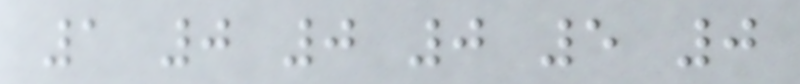1 0 0 0 5 0
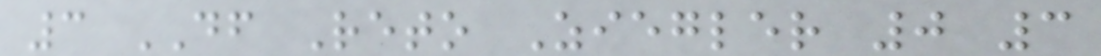3 DF Reto Ziegler 0 3
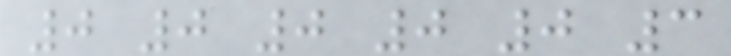0 0 0 0 0 3
